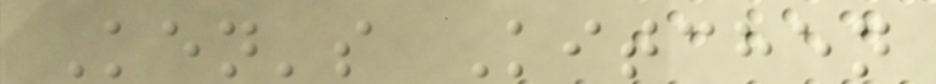Ken's Kitchen
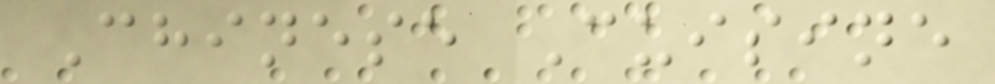Chinese Cuisine
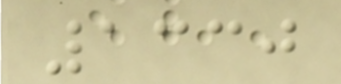1330
